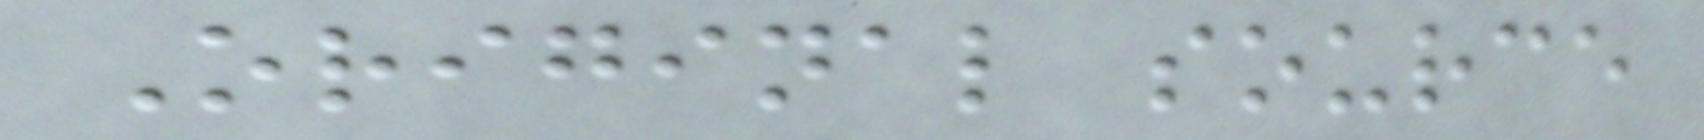Original source
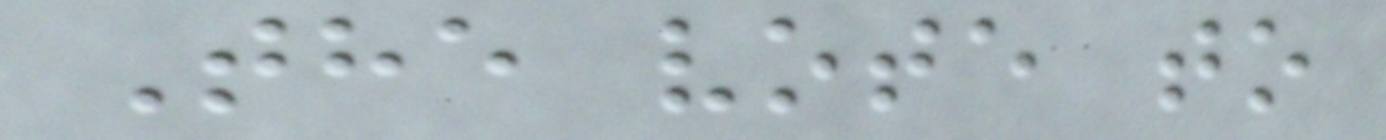The vote to
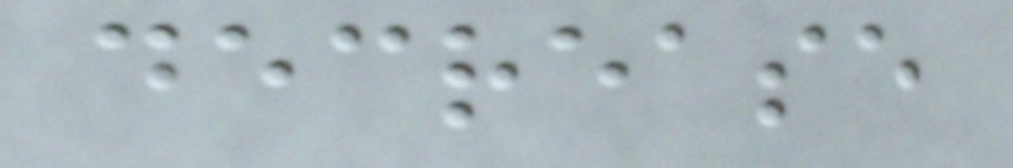decrease
